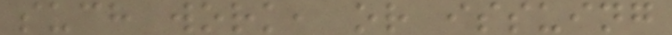such work, or issuing
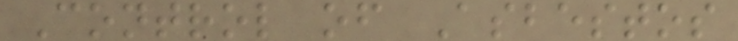Control of Asbestos
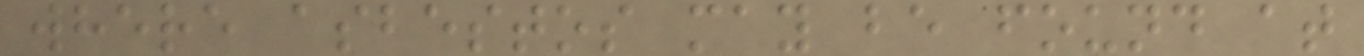where asbestos may be found at
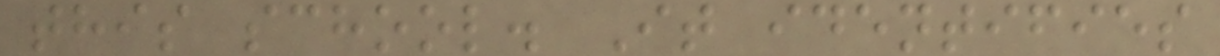this school. It identifies
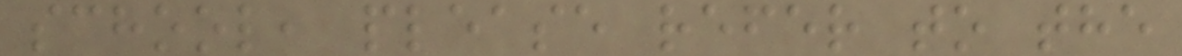school, please refer to the
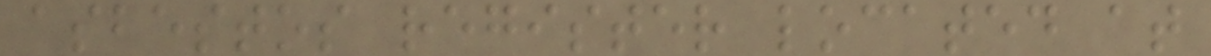asbestos register located at
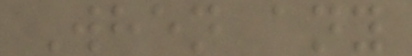When any
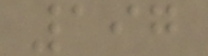197
